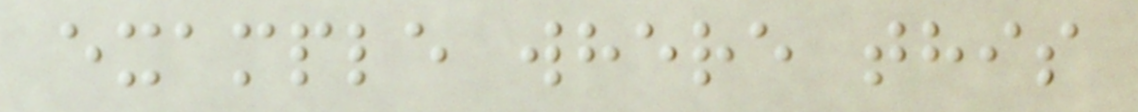example where this
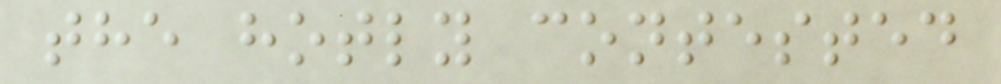the hotly contested
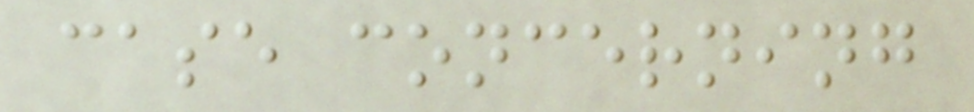case concerning
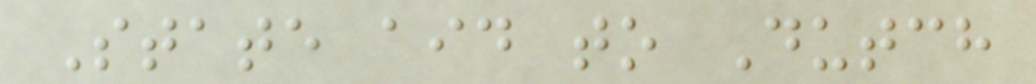State aid to Dutch
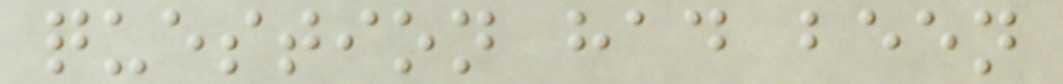question had been
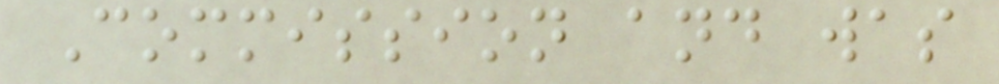Commission and was
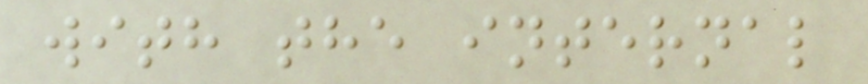with the internal
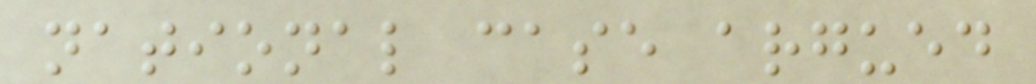national case argued
